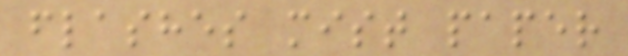flashes mist paper
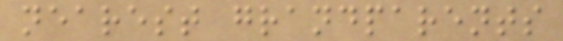nearest grandparents
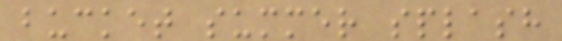bucket summer splash
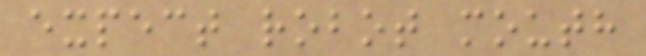expect robot mouth
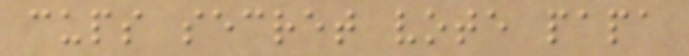cups secret vote papa
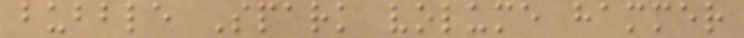bubble Spark volume hammer
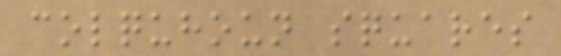colquhoun squares
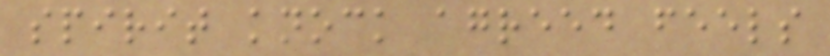spirit knock agreed feels
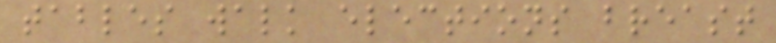tables walk elections breast
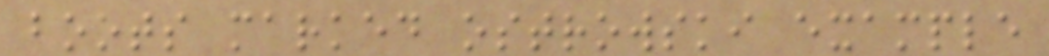boots marked ostrowski example
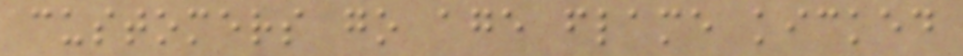customers go age flame kicked
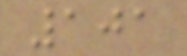101
